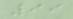99
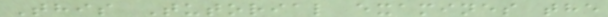This Tutorial examines the
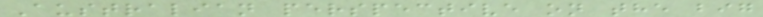Australian perspective on the big
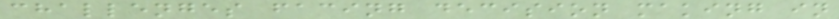challenges facing decision making in
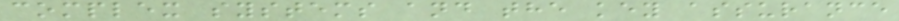complex systems and the key assurance
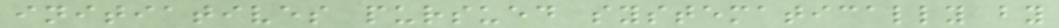initiatives pursued systematically by
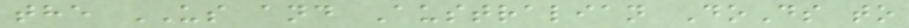the US and Australian DoDs to
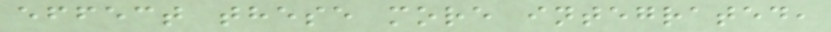effect these more integrated,
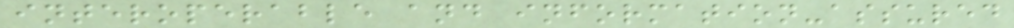interoperable and information-assured
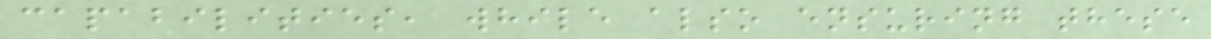capabilities, while also ensuring these
